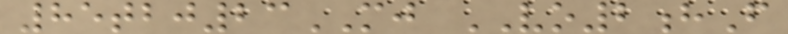85tbj23MJ VO2hF
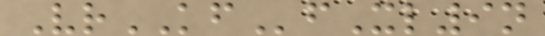VrKFfXl9n
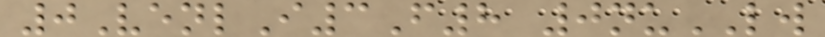0VenlI3F8 0nuLW
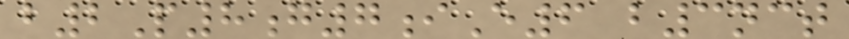b2P8g7iE6 b3nct
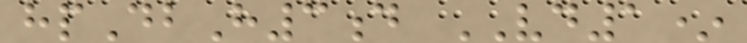hpDbH3d VD1*
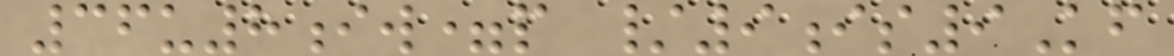36u8iw=p /9is9Kf
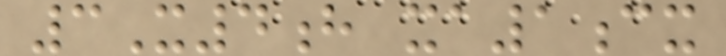3X4h xa1cx
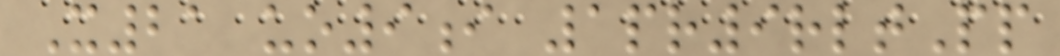X21 uo9i 1pr9rltPp
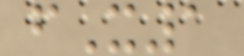fX1
